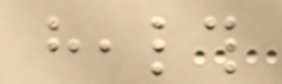health
